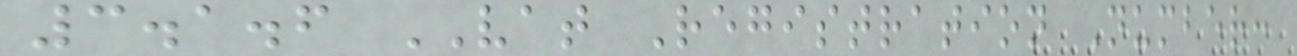3.1.6 VAT Registration Number:
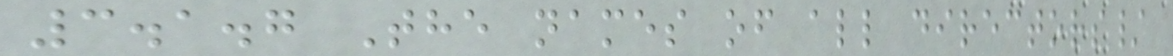3.1.7 The names of all directors/
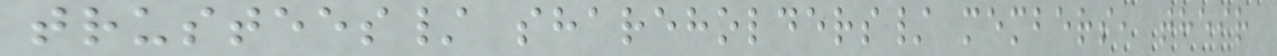trustees/ shareholders/ members, their
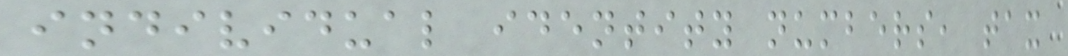individual identity numbers, tax
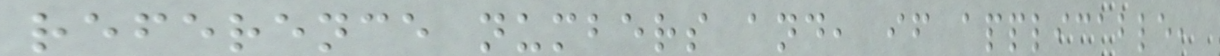reference numbers and, if applicable,
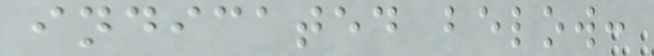indicated below:
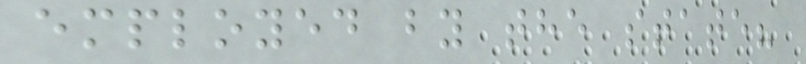employed by the state?
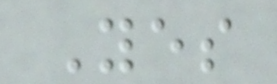Yes
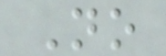No
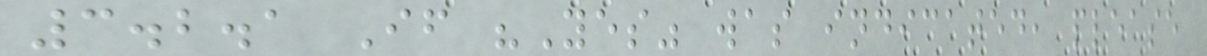3.2.1 If "Yes" was indicated, please
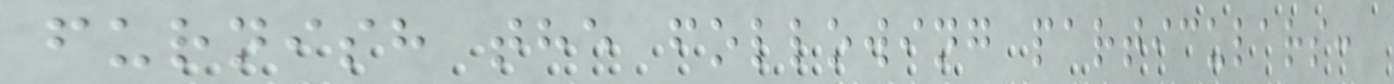furnish the following particulars:
